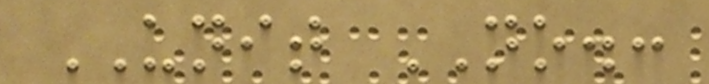UNIT NO.:
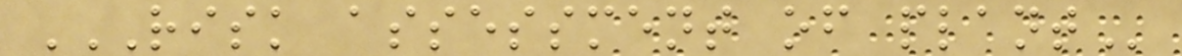RISK ASSESSMENT OF PLANT
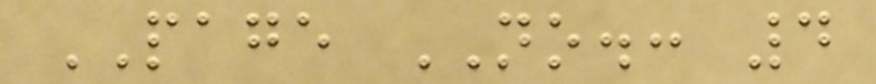PAGE NO.: 4
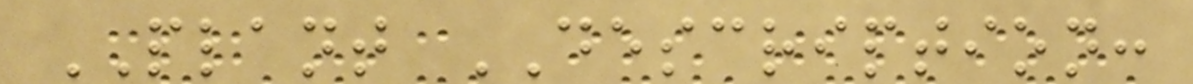PLANT DESCRIPTION:
